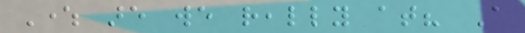Where are we really at? A
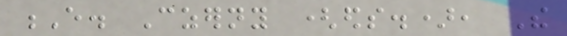E. Czerny (eds.), The
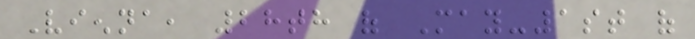Vienna, 28th of May-1st of
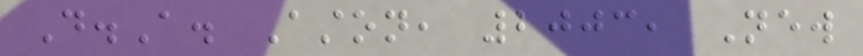D.A. Aston, 2003, New
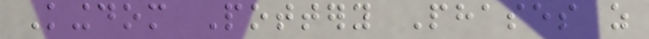Kingdom Pottery Phases as
